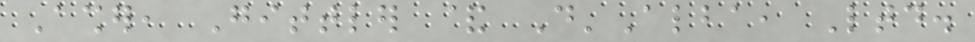Asher, Gittler & D'Alba, Ltd.
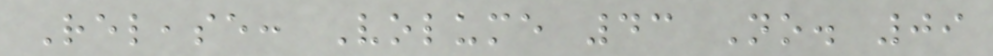Release: Volume 43 No. 09
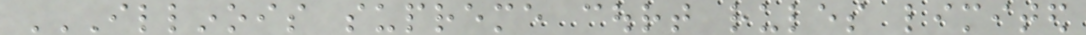ILLINOIS SUPREME COURT RULES LIMITED
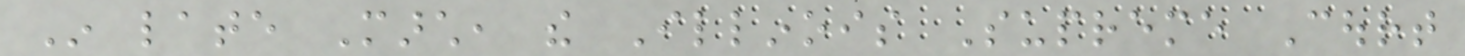In late March, the Illinois Supreme Court
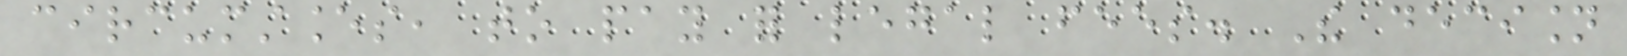circumstances, to pay for legal fees. The decision
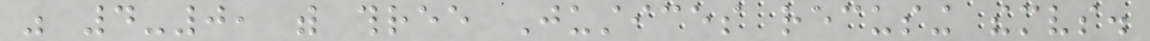was 4-0, with three Justices recusing themselves.
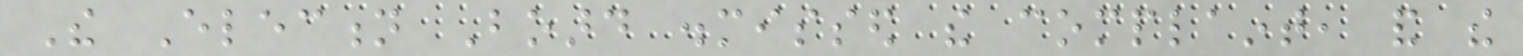The Election Board dismissed the complaint, and the
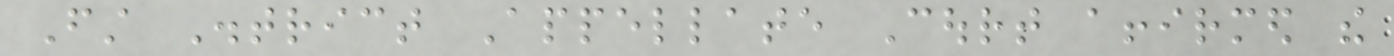First District Appellate Court affirmed the
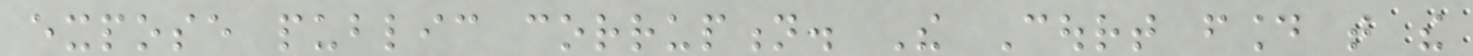expose public corruption. The Court found that the
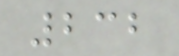232
